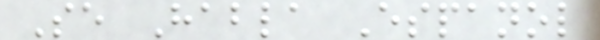Se Habla Espanol
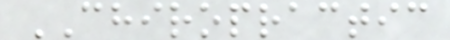CHIROPRACTIC
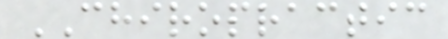CHIROPRACTIC
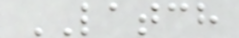LATCH
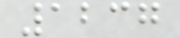1237
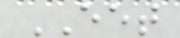EET
